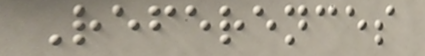References
